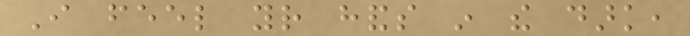I feel your hands in the dark,
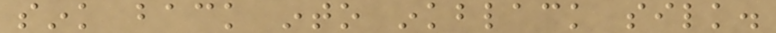sink back into inkblack silk.
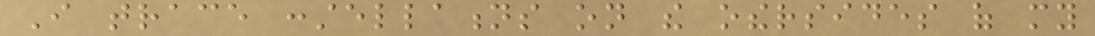I trace constellations on the othersides of my
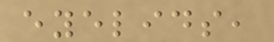eyelids,
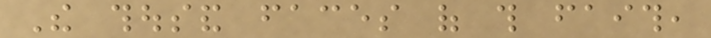The thousand faces of this faith,
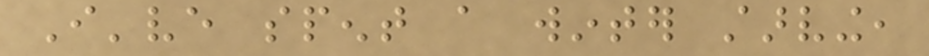I've spent a winter starving,
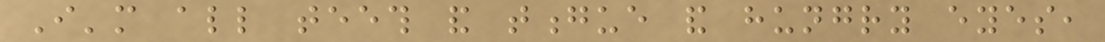I'm all teeth and tongue and hungry eyes,
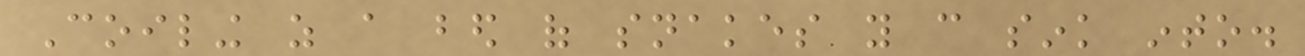Coiling as a bed of snakes you can sink into.
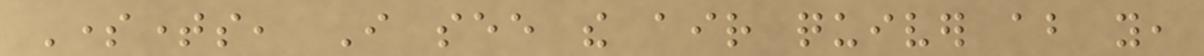Sometimes, I see the air quiver about you,
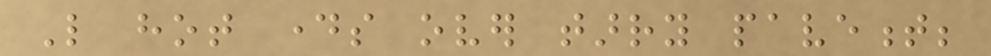Like hot days over tarry pavement;
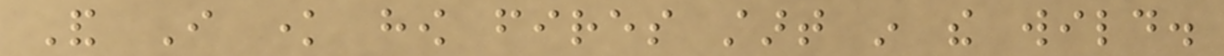And I know how fires start in the wild.
